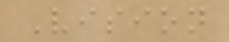Vision
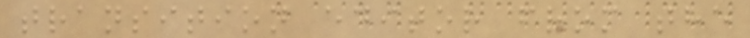transition editor from the
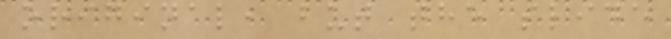original, but the slide
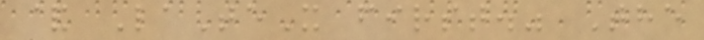& LaTeX first." The
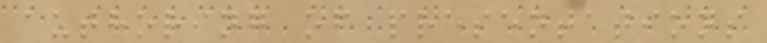authoring of presentations
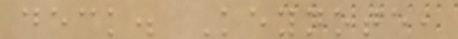deck. Keynote,
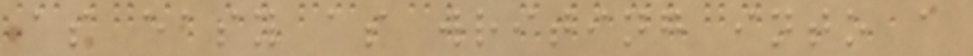as easy as writing into a
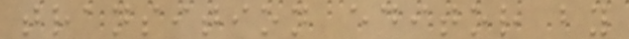transition editor by
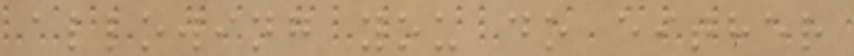allowing you do either
